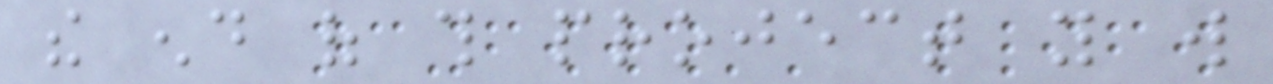the end of this project you will
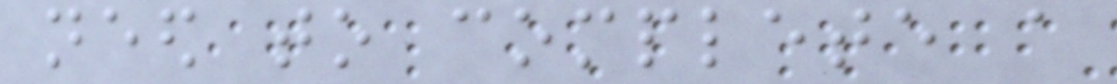need to complete a
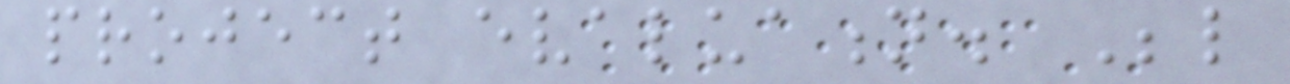project evaluation. Below
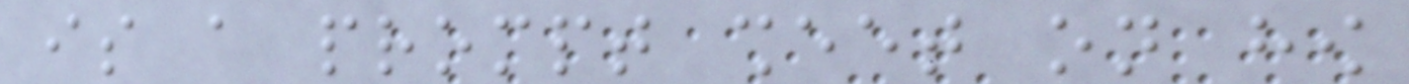is a prompt sheet on how
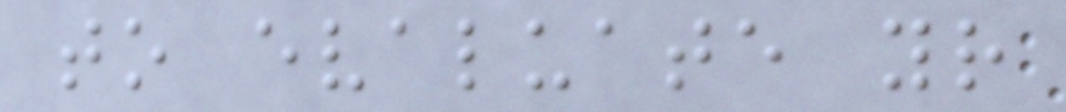to evaluate your
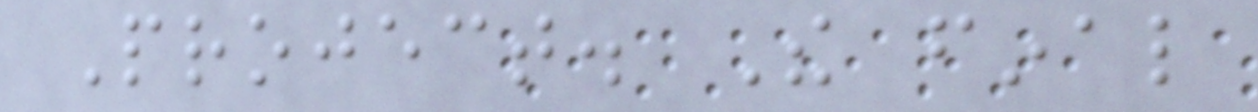Project. The final
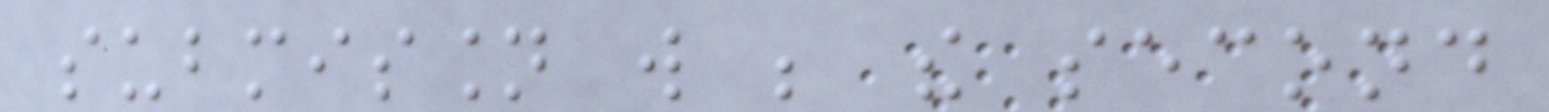submission will be the second
